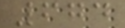674
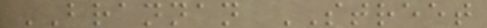BRANNAN STREET
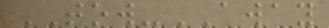TOW-AWAY
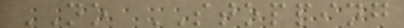NO STOPPING
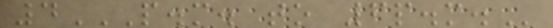4P.M. TO 6P.M.
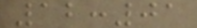12:01
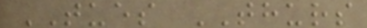TUES THURS
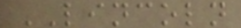LINCOLN
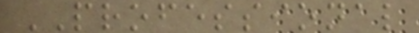PROFESSIONAL
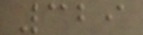329
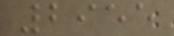2955
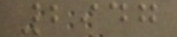2947
